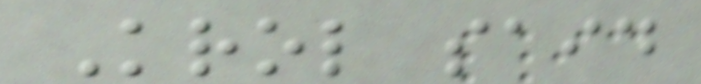Krol said
